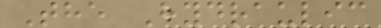The Hydraulic
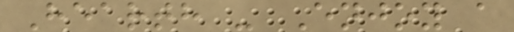Hearth - Enjoy a
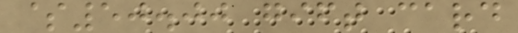$50.00 gift card
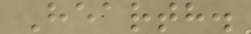Hearth.
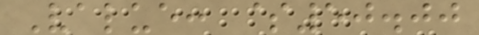Value: $50.00
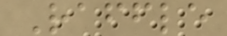Raffle
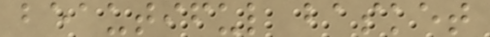beautiful basket
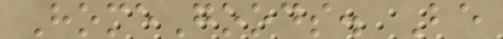HomeGoods. Be
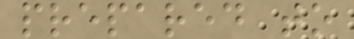prepared to
